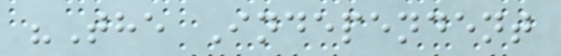"The Independent
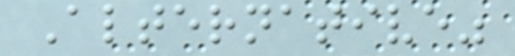Alternative"
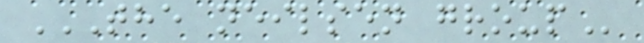THE NEILSEN GROUP
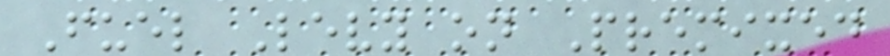Fuel Levy on Premixed
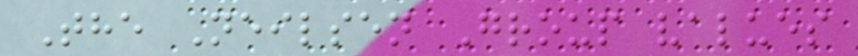The Neilsen Group values
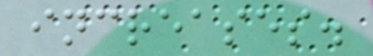increases.
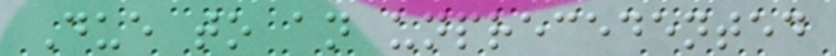Due to an unprecedented
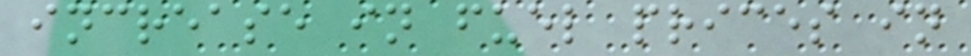increase in fuel prices in
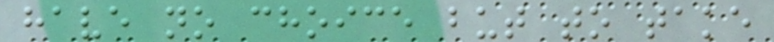have no choice but to take
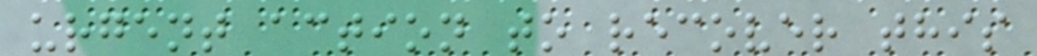urgent action to recover this
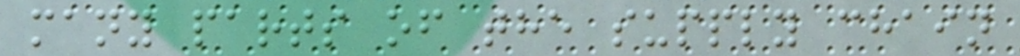many parts of the supply chain
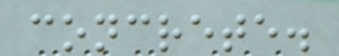concrete.
